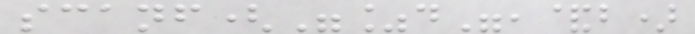scanf("%d",&b)
